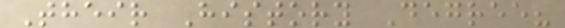Their History Degree?
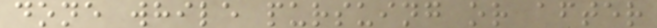done while pursuing or after
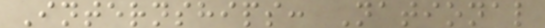Internships: National
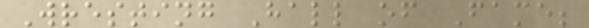Wresting Hall of Fame;
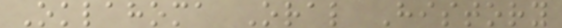Oklahoma Oral History
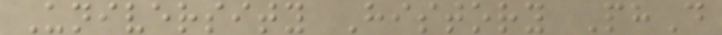University History PhD
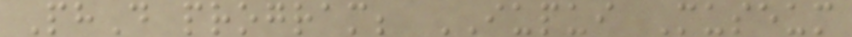PhD program; IUPUI Museum
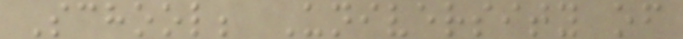School; University of
